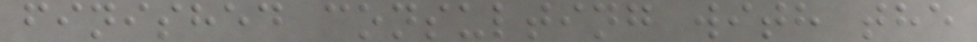finished consulting with the
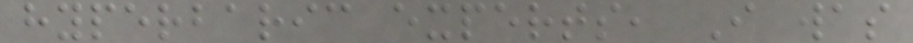hyperbaric experts, I was
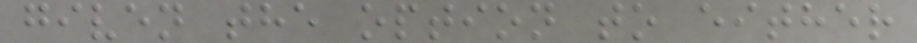given the option to either
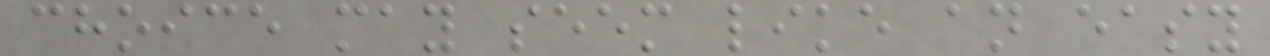choice may seem like an easy
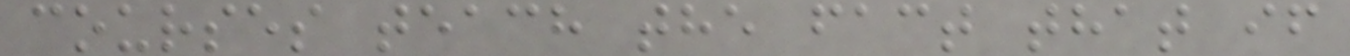courses teach the fact that if
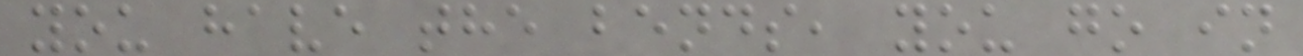you have the bends, you go in
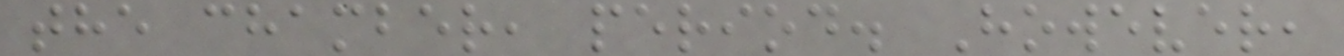the chamber, period. However,
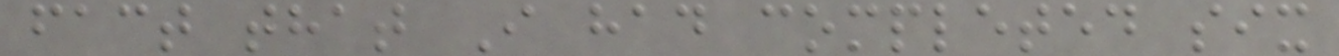fact that I had completed six
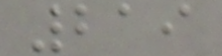219
